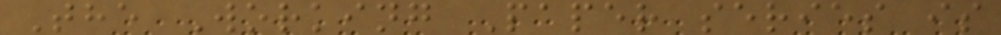The Working Paper series is
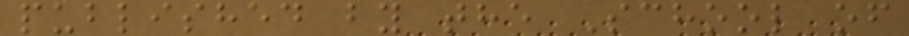published by the School of
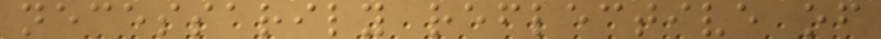necessarily reflective of
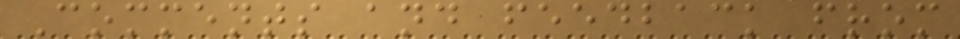Comments and feedback from
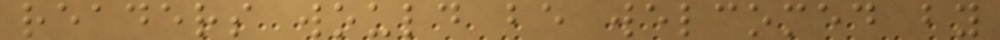readers would be welcomed by
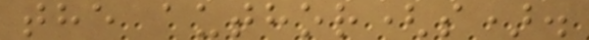the author(s).
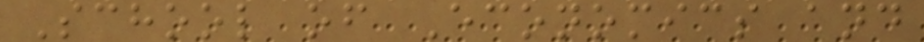School of Economics and
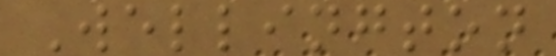Wellington
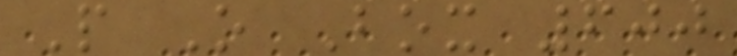P O Box 600
